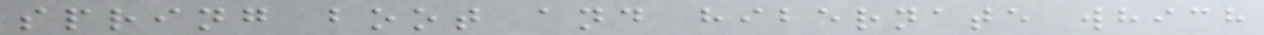spring boot and hibernate which
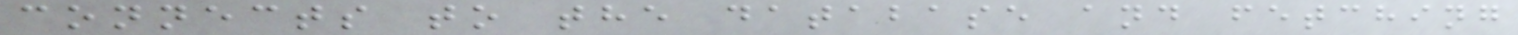connects to the database and fetching
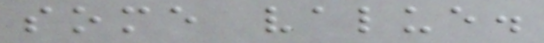some value.
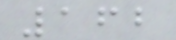162
